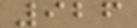926
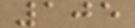105
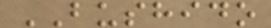BUSHIDO
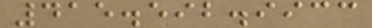415.592.9933
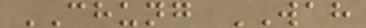CHUNG WAH
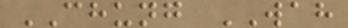CHUNG WAH
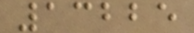13225
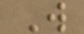W
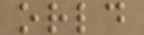orld
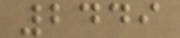2449
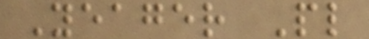Yeager Pl
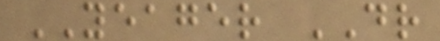YEAGER DR
